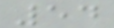54
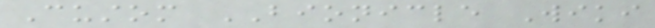Custom BIONICLE Wiki
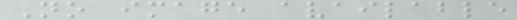No image available
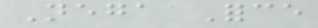Nega Force
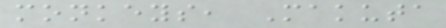monkeys, Makuta
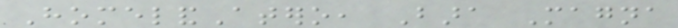HomelandAtero, Bara Magna
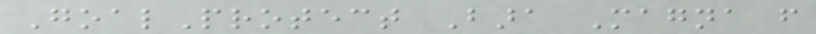GoalProtect Bara Magna from
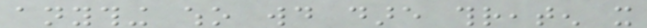anything who would dare threaten it
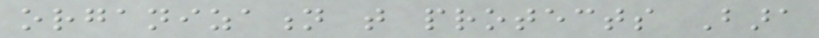organization that protects Bara
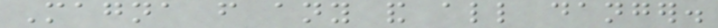Magna from any and all danger.
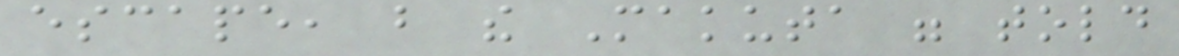escape, but the Makuta were told
